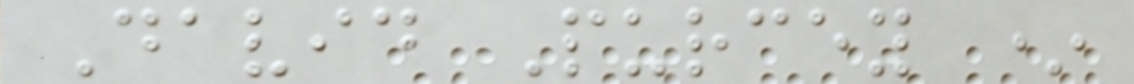David Purcey *
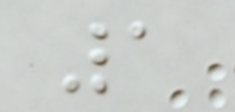1
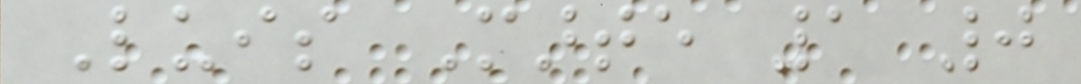Luis Marte 1 0
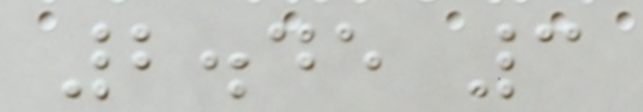2.45 3
